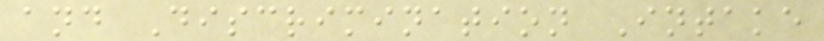and Discrimination Intake
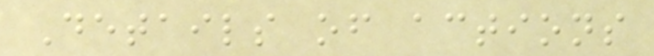Details of actions
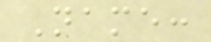Name:
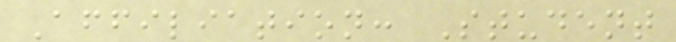Affiliation: Student
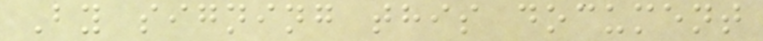By signing this document
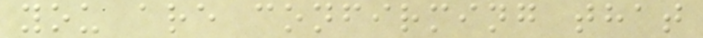you are confirming that
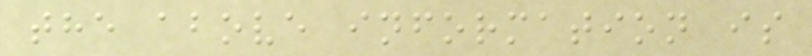the above information is
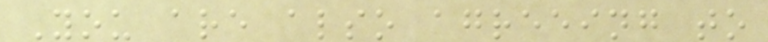You are also agreeing to
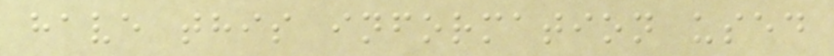have this information used
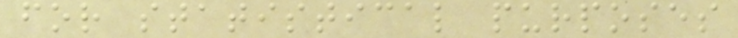for statistical purposes
